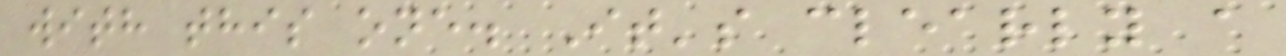with this one. It's clearly a
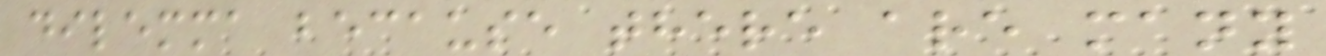dilemma because there are many
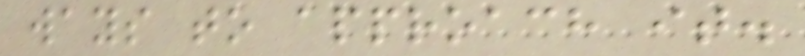ways to approach it.
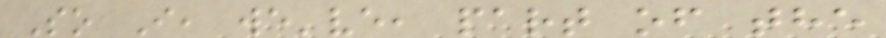So I, we've, part of the
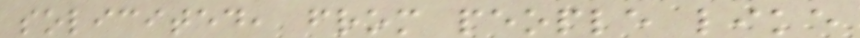solicited, from people like
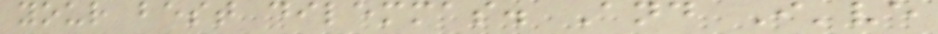your best dilemmas. And I've
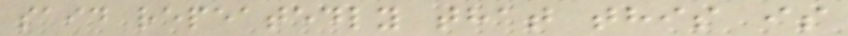said repeatedly that this is
